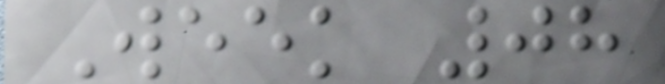Week 08
